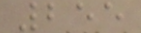255
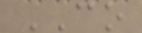CO
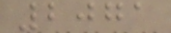2071
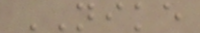NIKE
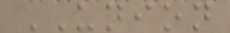UNION
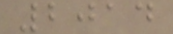2014
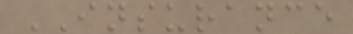INSURANCE
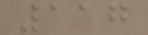117
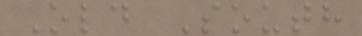Old South
